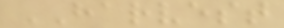HARVEST
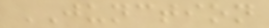JUNCTION
